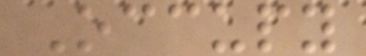Occupy
